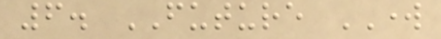6. FUTURE WORK
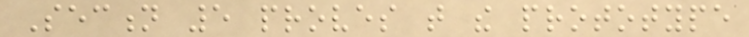Section 5 proves that the prototype
